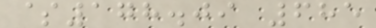$178.09 685
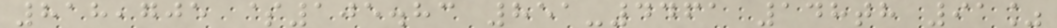818,705 $105.83 851-4461 148th 91%
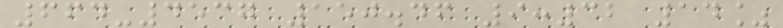664-4537 150.46 9:32 14%
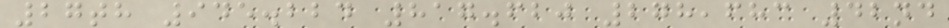27th 945.224 817.620 278,683 42nd
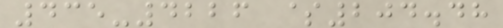435-4226 $204.48
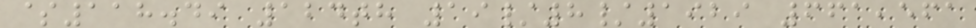$118.49 124th 19/8/1929 661,561
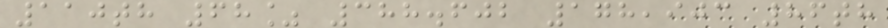110th 68% 388.602 178,903 86th
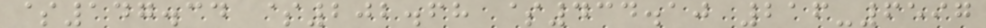$147.34 $202.68 $434.10 216-6597
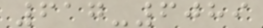617-6089
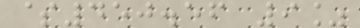$450.56 9%
